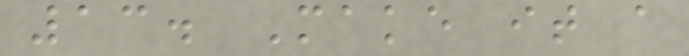13. Make it a
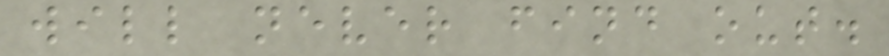will never find out.
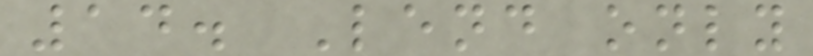14. Lend only
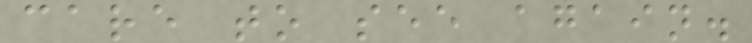care to see again.
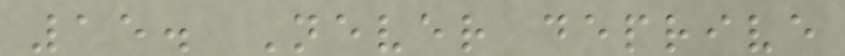15. Never deprive
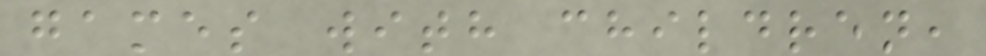games with children,
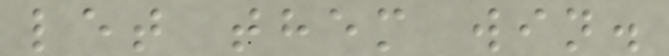let them win.
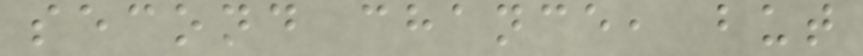second chance, but
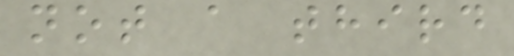not a third
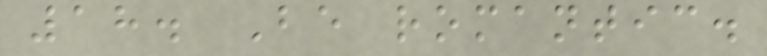18. Be romantic.
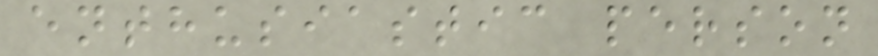enthusiastic person
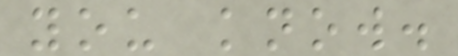you know.
